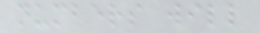numbers will
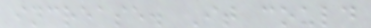increase. It could
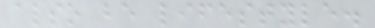also be lifestyle.
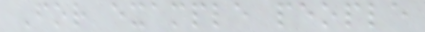For example people
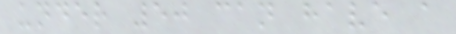under 50 can have a
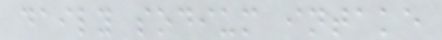daily sodium intake
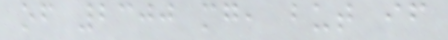of 2300 mg, but if
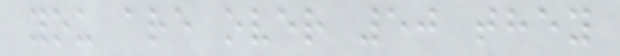you are over 50 they
